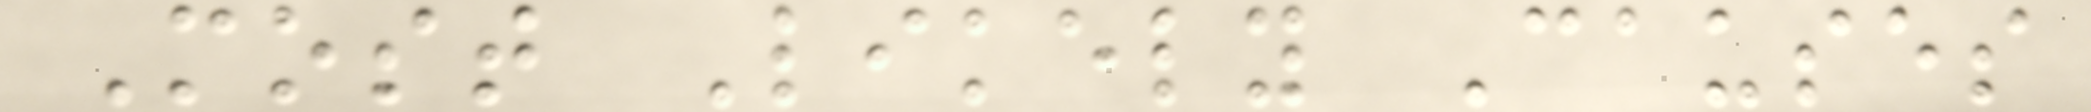Most Likely Causes
